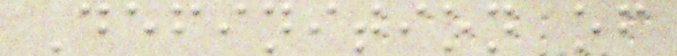Definition of
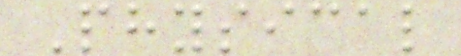Physical
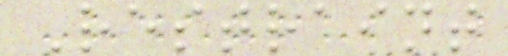Restraint
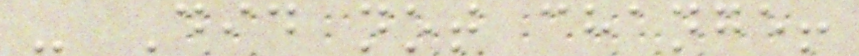- Did not change!
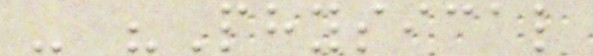- "Physical
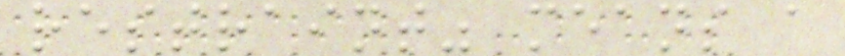restraint" means a
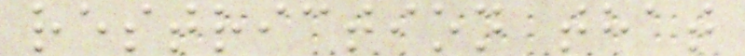restriction that
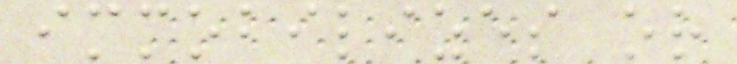immobilizes or
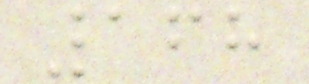168
